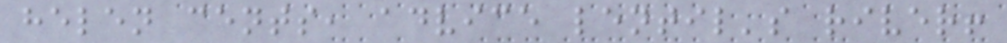helen cents, advice lentil's river!
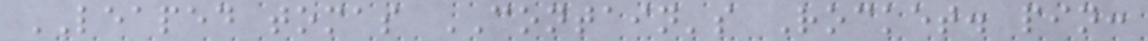LEAPED tomas CONTAIN's Rocket. pin:
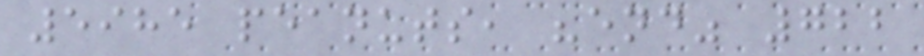5985 peanuts, "end" 722
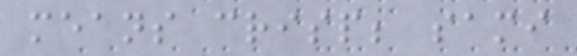means crisp; sami
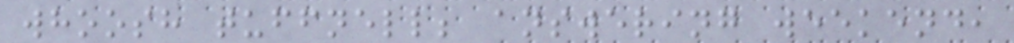whoosh tuffnell; answering weekend,
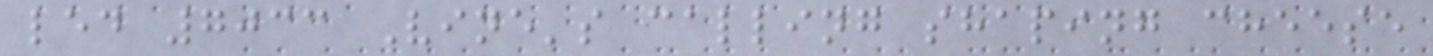led 7033 Vine's calling shaping cheese
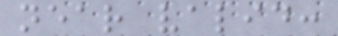near valid:
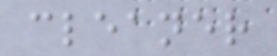cleaner
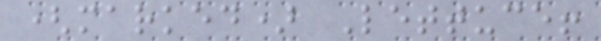(marked) Lettuce!
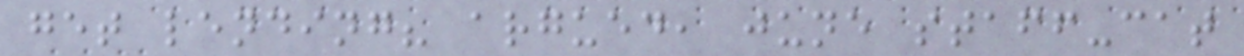get lending? argued, june staff-cat
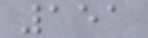151
